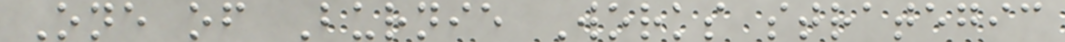One of Burnie Works strategic
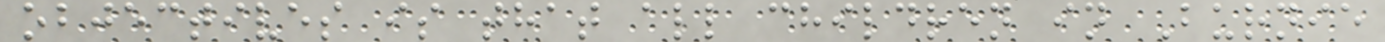objectives is that all children in Burnie
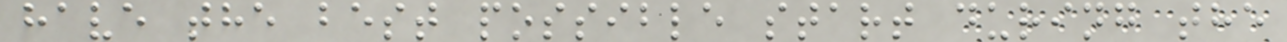have the best possible start during the
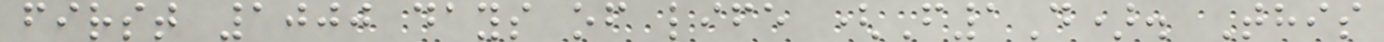first 1000 days of life (F1D). This
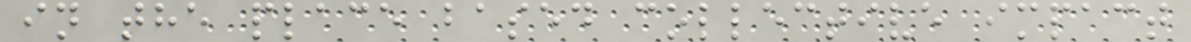in the place based collective impact
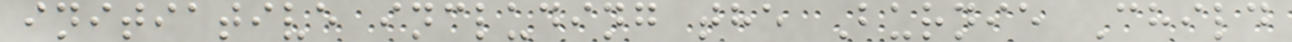initiative including the Burnie Child
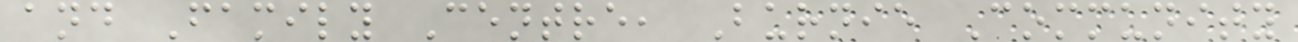and Family Centre, Burnie Community
